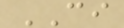CI
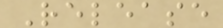Release
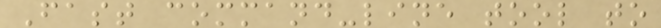Fast command-line tool to
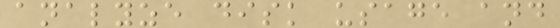analyze disk usage and
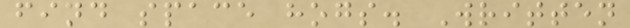find space hogs. Written
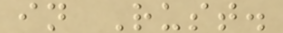in Rust.
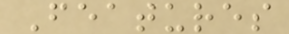Features
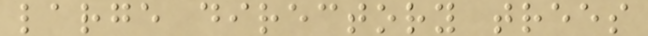large directory trees
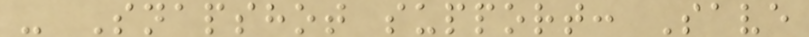- Snapshot support: Save
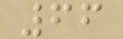66
